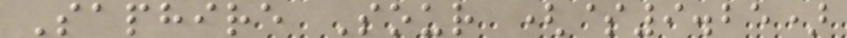Saphire Sour ($9.25)
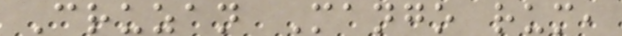Cruzan Mango rum,
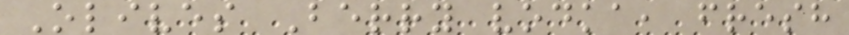Olives Berry vodka, fresh
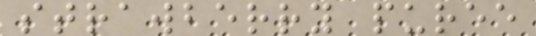strawberry puree
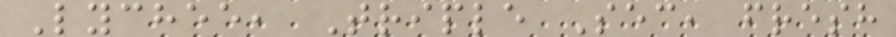Lychee, Triple Sec, fresh
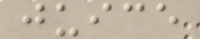juice
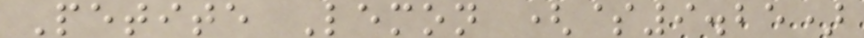Petite Lemon ($9.25)
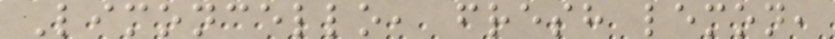Limoncello, fresh lemon,
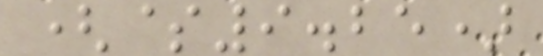($9.25)
